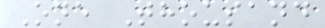One Thousand
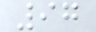97
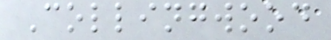Collingwood
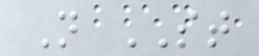N ST
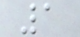1
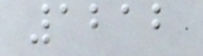1212
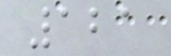121
